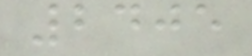2405
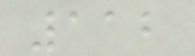112
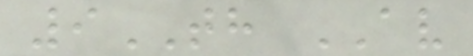9TH AV
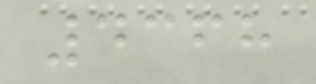4368
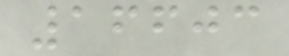16603
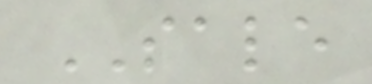SALE
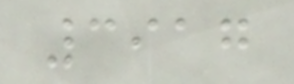3917
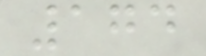174
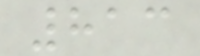813
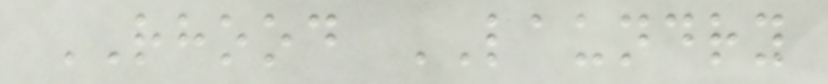RHOOD LAUNDRY
